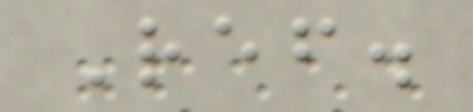Ref.
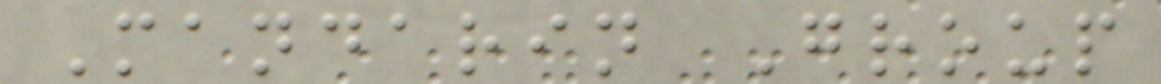Mandarin Group
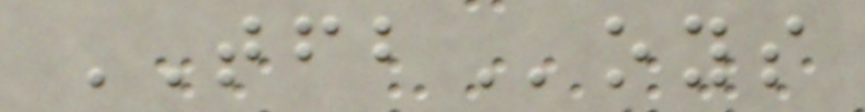TFBoys
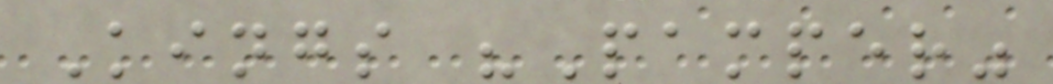Kings "Pamper"
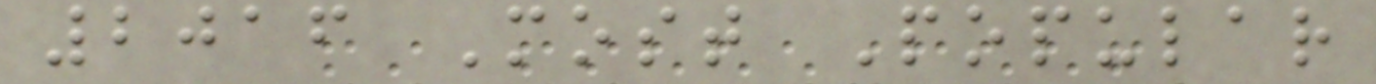2016 Most Popular
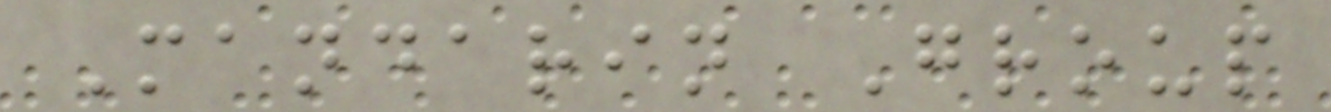Mandarin Group
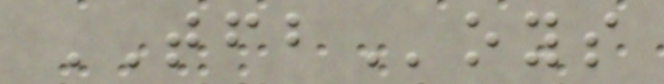TFBoys
